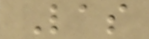Las
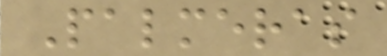Palmeras
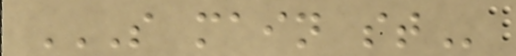S MAIN ST
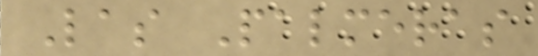Las Palmeras
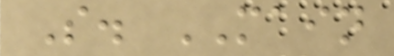S. MAIN
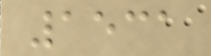1531
